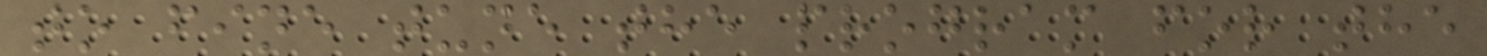to fine tune the program for the
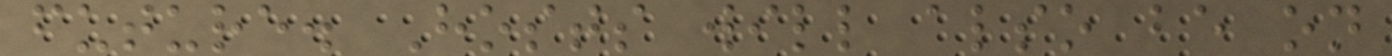future. Hosts will also be on
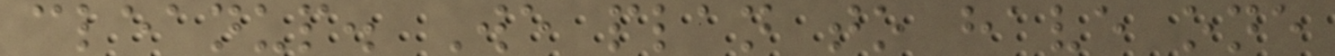cleanup. We plan to have one
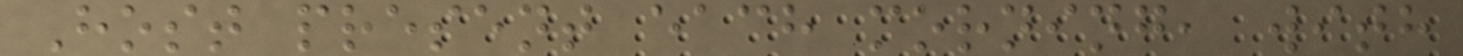Host present each morning, with
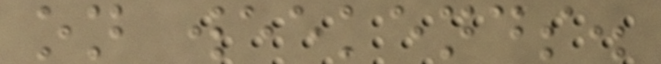on weekends.
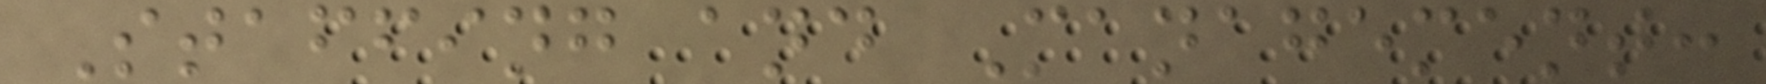Staffing and Management:
